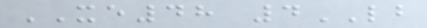XE48 4LB
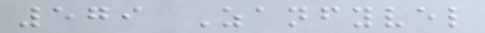579 Zanfyvel
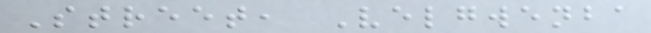Street, Velgwenba
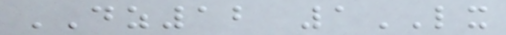DZ12 1LX
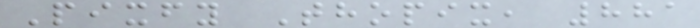Pixfy Thopix, 881
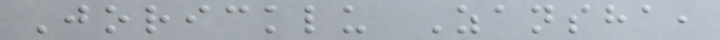Joricklu Zansha,
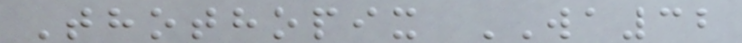Thothopix WA32
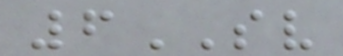6SV
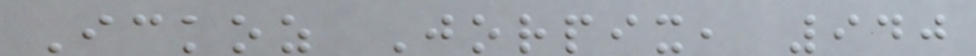Ickoz Jorpix, 940
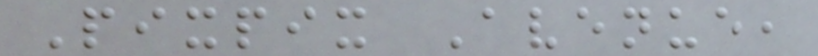Pixpix Avenue,
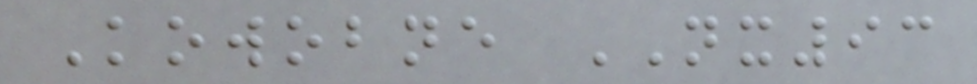Kowobne NX93
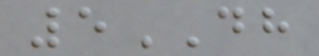5DH
